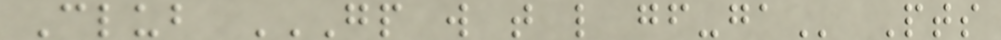Club GP W T L GF-GA Pts
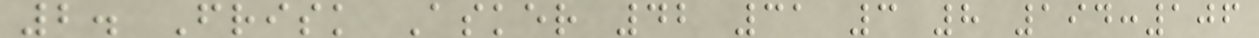2. Frisk Asker 42 31 3 8 194:106
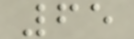65
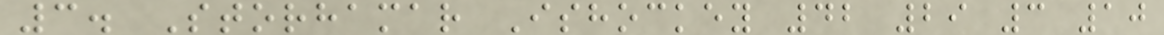3. Storhamar Ishockey 42 29 3 10
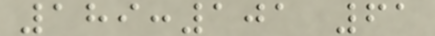189:101 61
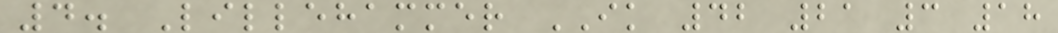4. Lillehammer IK 42 21 3 18
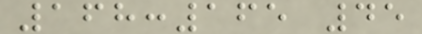168:165 45
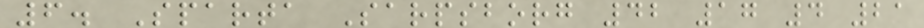6. Sparta Sarpsborg 42 17 4 21
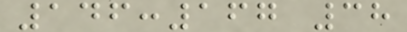146:167 38
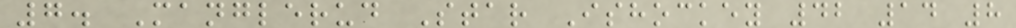7. Manglerud Star Ishockey 42 14 8
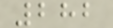282
